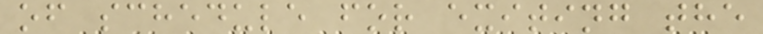of schedule for exiting the
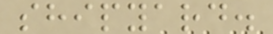shipyard.
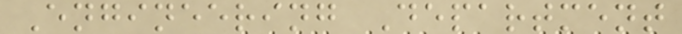Engineering Department
